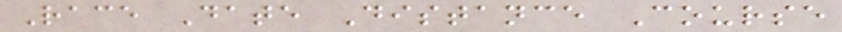Race Date Distance Course
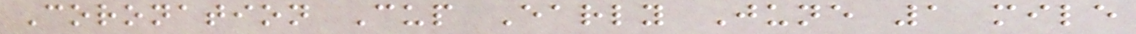Coronation Cup Early June 1 mile
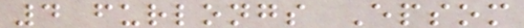4 furlongs Epsom
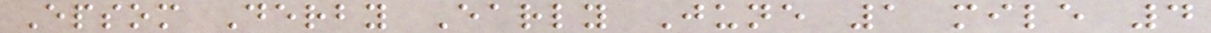Epsom Derby Early June 1 mile 4
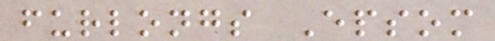furlongs Epsom
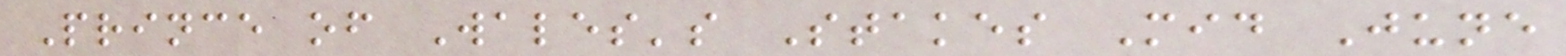Prince of Wales's Stakes Mid June
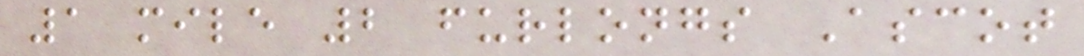1 mile 2 furlongs Ascot
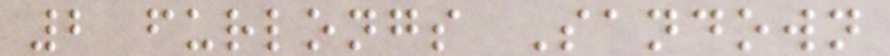2 furlongs Sandown
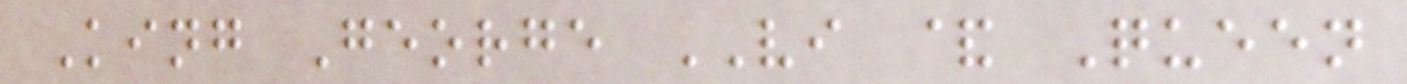King George VI & Queen
